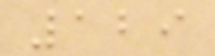129
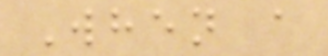When a
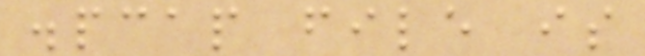.pcap file is
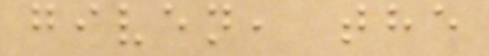given, the
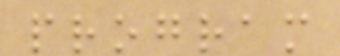program
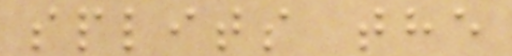splits the
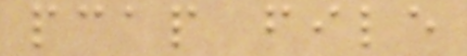pcap file
